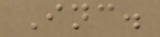Inc.
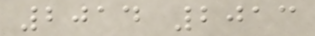2014 2013
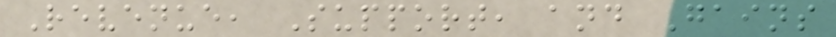Revenue, Support, and Gains
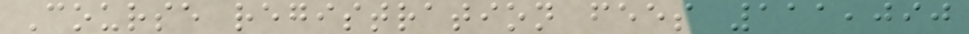Course registration fees 111,090
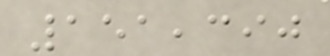151,390
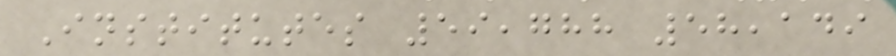Institutes 59,788 58,149
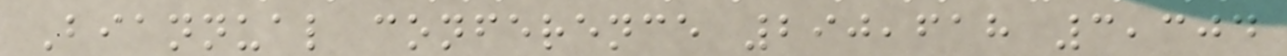Biannual conference 290,618 3,304
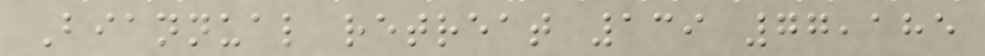Biannual retreat 139 77,185
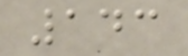143
